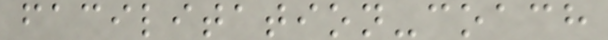facilitation-coach
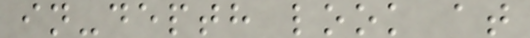in-depth look at
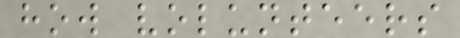how volunteers
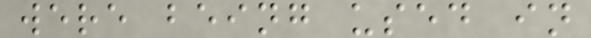were being used in
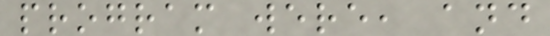program were, and
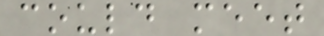could meet
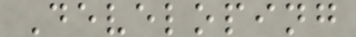Developing
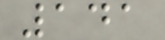141
